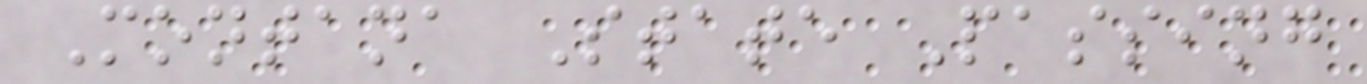Montana State Passing
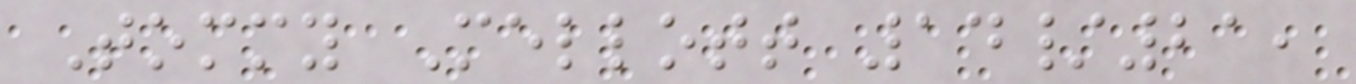Tommy Mellott 14/21,
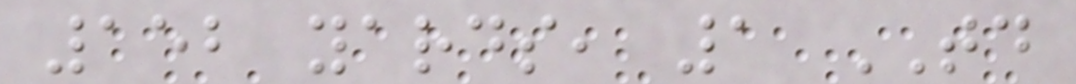152 yards, 1 TD
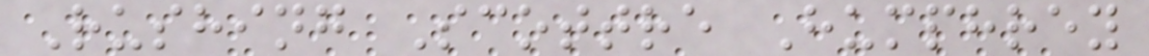Rushing Scottre Humphrey
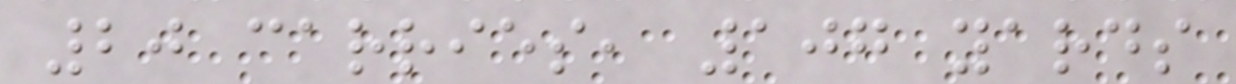20 carries, 107 yards
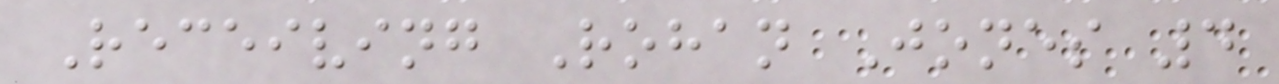Receiving Rohan Jones 4
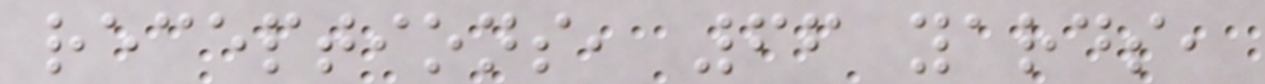receptions, 66 yards,
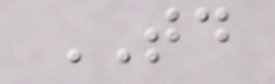TD
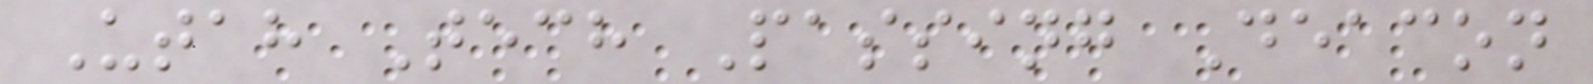Utah Tech Passing Deacon
